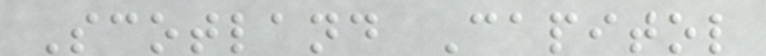Scotland Capitol
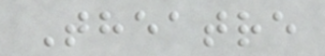Theatre
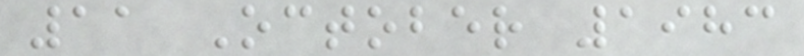11 October 1983
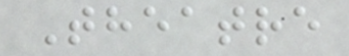Theatre
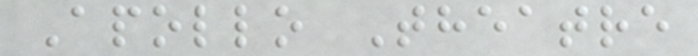Apollo Theatre
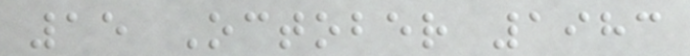15 October 1983
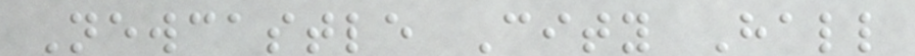Newcastle City Hall
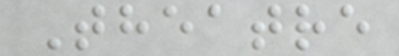Theatre
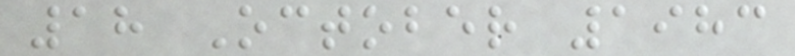18 October 1983
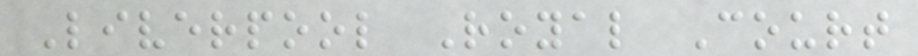Liverpool Royal Court
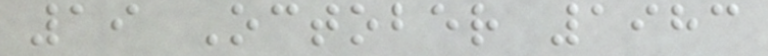19 October 1983
